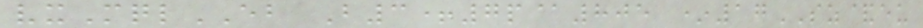vxMqlEB B3+7p@805 *17SZ&eu
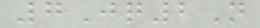7Jq2N
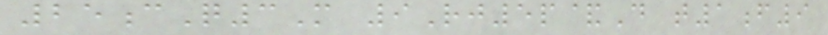25cQ3M 9Rj5p&D t1f9
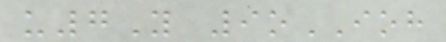u7Y 9oIOH
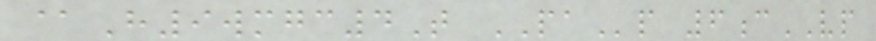@H9wmgc4T PAp 6cVP
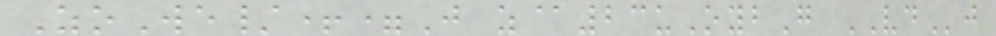ZoWe/+=J z@23uOybG VDj
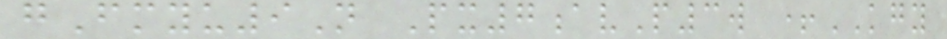gFmyu9N Px7avP3w +KGY
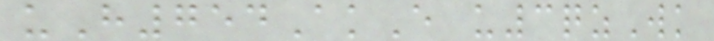uH754AkE u3qzWk
